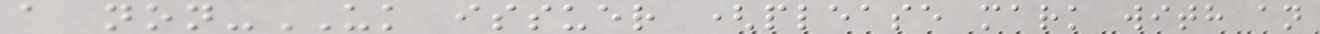a non-UK issuer (please mark with an
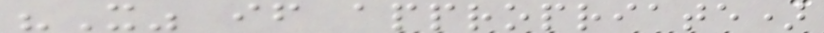"X" if appropriate)
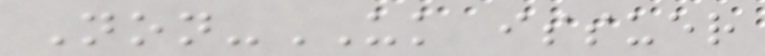Non-UK issuer
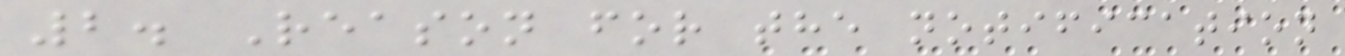2. Reason for the notification
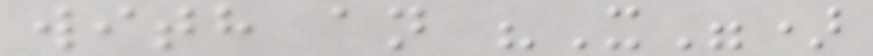with an "X")
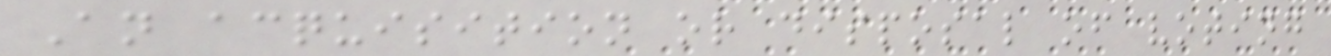An acquisition or disposal of voting
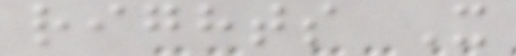rights X
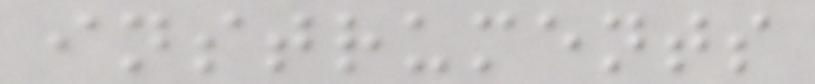instruments
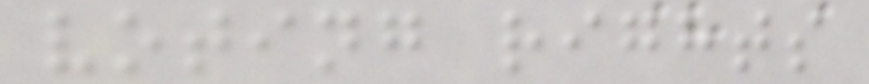voting rights
